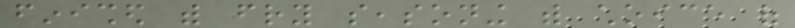finished with fry seasoning with choice of
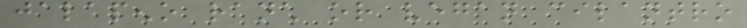jalapeno ranch or vegan cilantro
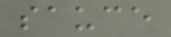sauce
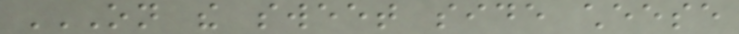ON THE SWEET SIDE CHEESE
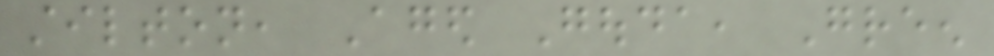stilton, Aged Gouda, Green
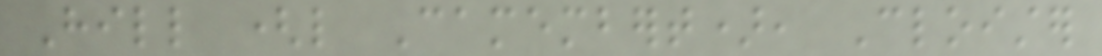Hill (like Camembert), Cloister
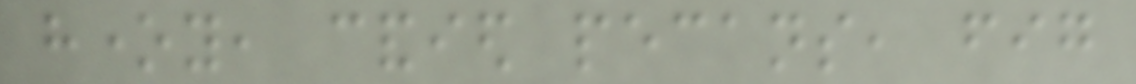honey, candied pecans, fig
